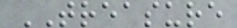TREASURE
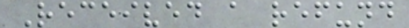Received a refund
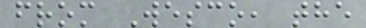from Wesco, the
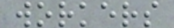workers
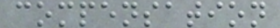compensation
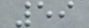59
